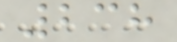238
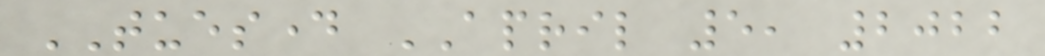TUESDAY APRIL 5, 2022
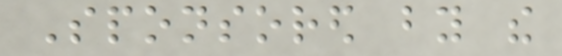Sponsored by the
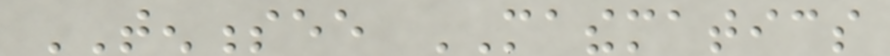TENNESSEE MATHEMATICS
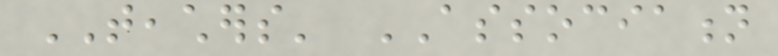TEACHERS' ASSOCIATION
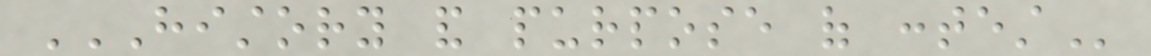HISTORY AND PURPOSE OF CONTEST
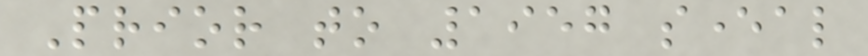Prior to 1957 several
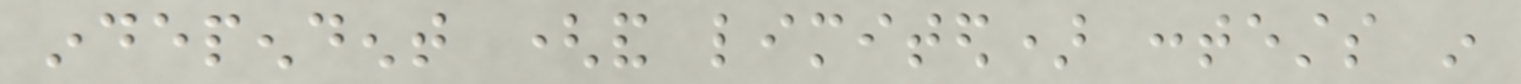independent (and limited) contests in
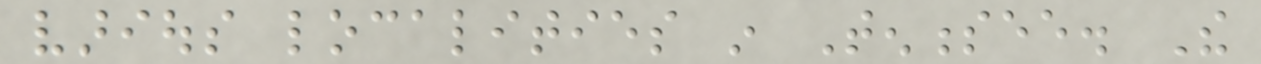various localities in Tennessee. The
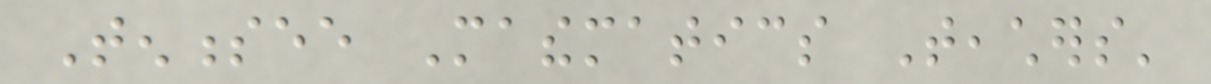Tennessee Mathematics Teachers'
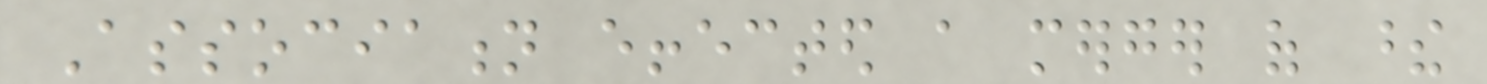Association effected a merger of these
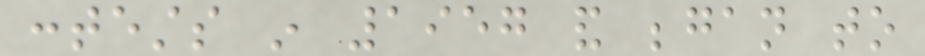contests in 1957 and began to
